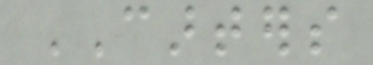CARTERS
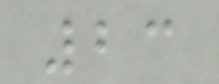23
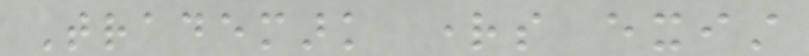Trademark rights exist
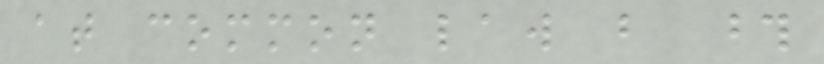at common law but those
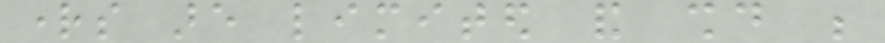rights are limited and should be
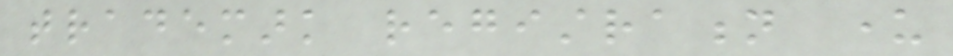trademark registration under
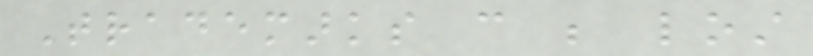Trademarks can be lost
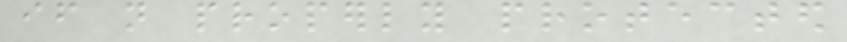if not properly protected
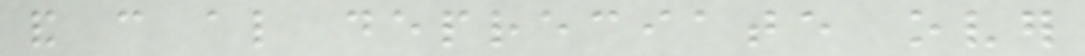and can also depreciate over
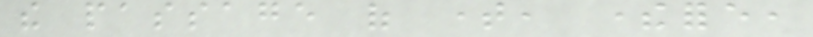the passage of time, therefore,
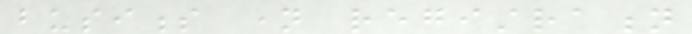business name registration
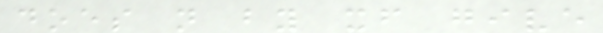does not by itself give
